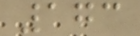173
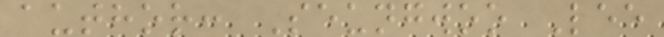author: Seungwoo Lee
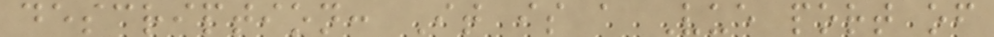description: It is a Vue port of
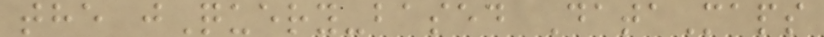the jQuery-based DataMaps
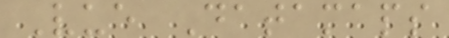Vue Datamaps
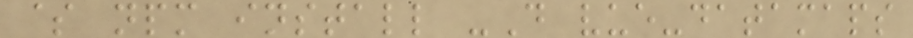$ npm install -D vue-datamaps
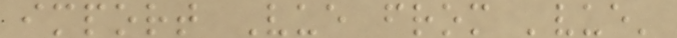import Vue from 'vue'
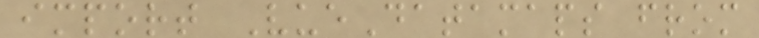import VueDatamaps from
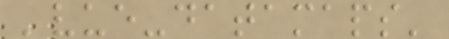'vue-datamaps'
